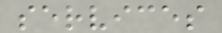services
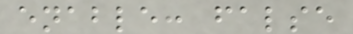enable: false
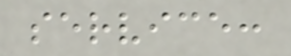service:
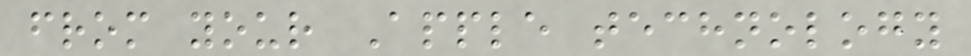from your Apple technology
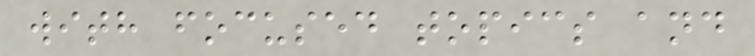with focused topics and
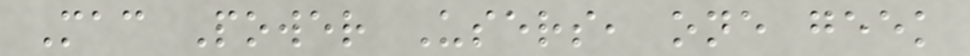Mac Power Users, one geek
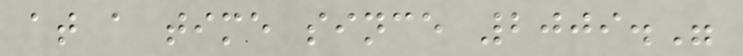at a time since 2009."
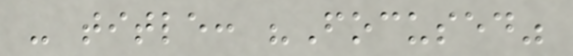- title: "Focused"
